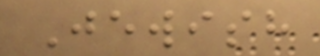Jewish
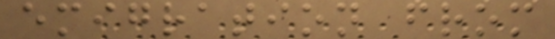emigration from
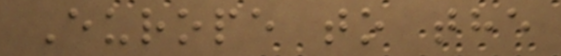Europe to the
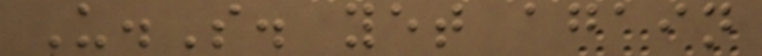U.S. yet again
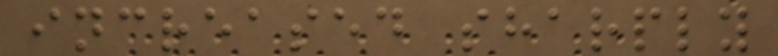increased sharply
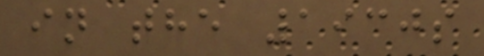in the 1930s
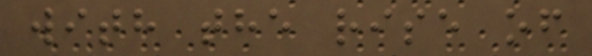with the rise of
